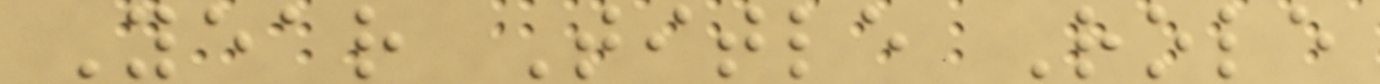Year Title Role
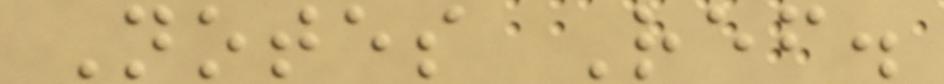Notes Ref.
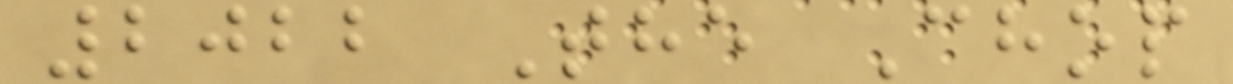2022 The Chop
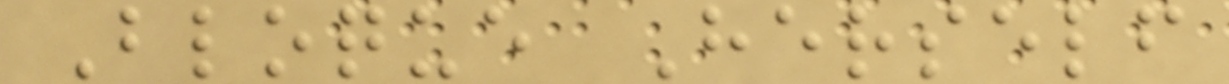Bloque Herself
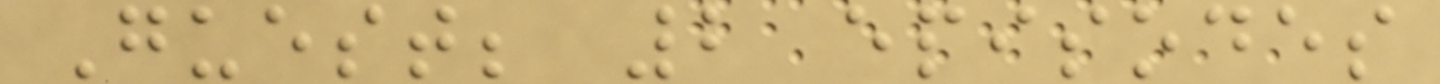Guest; 2 episodes
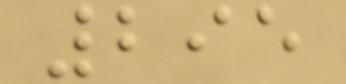295
